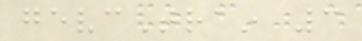gevcTrain 3
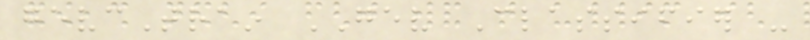gevcTrain GEV Classifier -
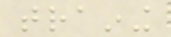training
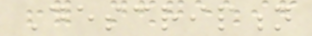Description
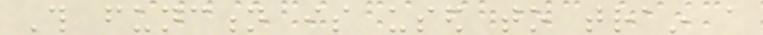This function is used to train a
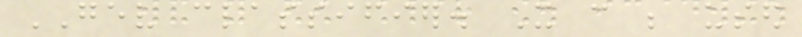GEV classifier. It can be used
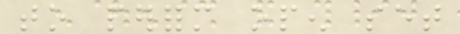to perform open set
